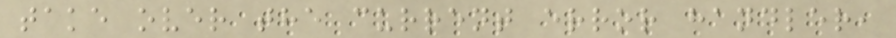take over the current error handler,
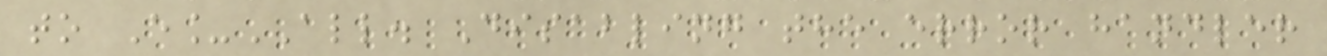to E_ALL. Disabling the error handler
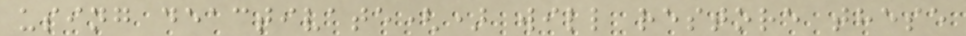using deactivate() will restore these
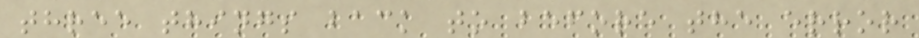three things back to before the error
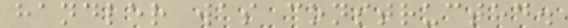handler was constructed.
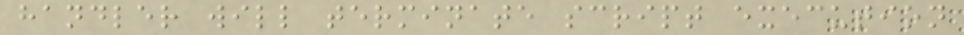handler will terminate script execution
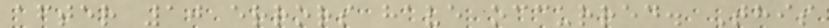after 10 errors have occurred. This
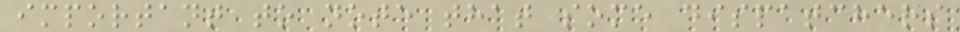important to note that some dispatchers
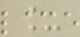_
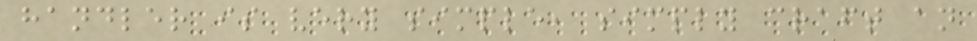handler is very simple, simply craft an
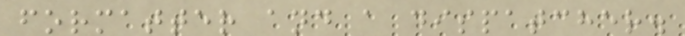formatter and a dispatcher.
